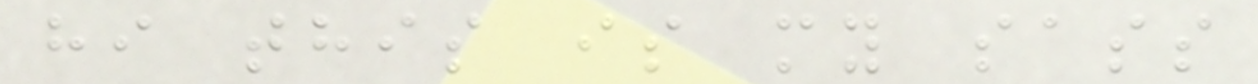hi this is my sass
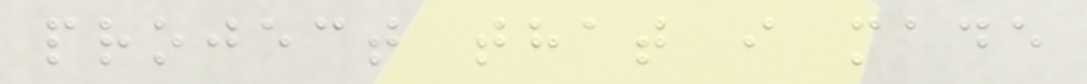project that i made
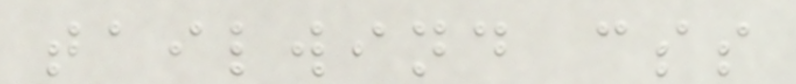tailwind css
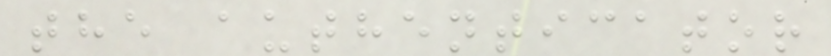the authenticator
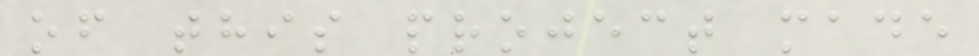of this project made
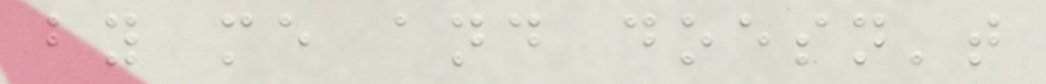by me and doesn't
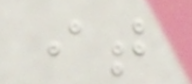it
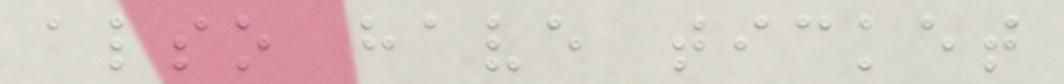also have ticket
